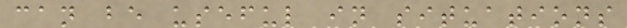can be useful in situations
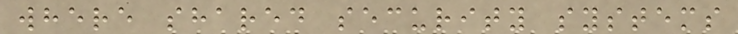where shared security systems
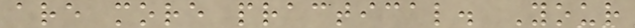are more practical. Your
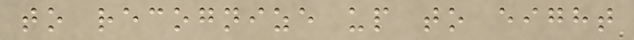to recognize up to eight
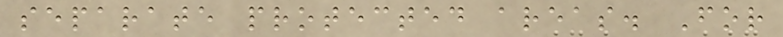separate protected areas. For
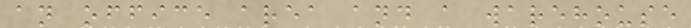an office area and a warehouse
